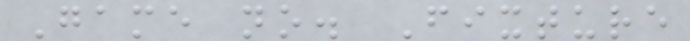Game no. Fixture
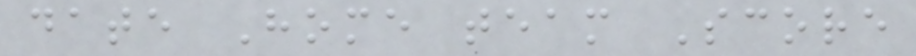date Home team Score
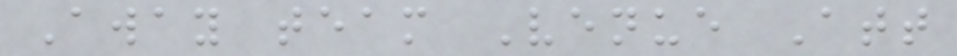Away team Venue Att
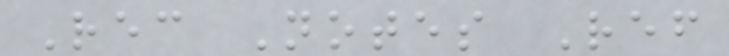Rec Notes Ref
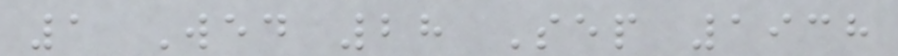1 Wed 28 Sep 1938
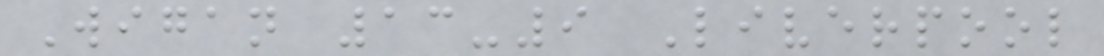Wigan 13-9 Liverpool
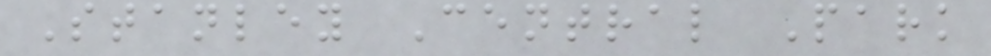Stanley Central Park
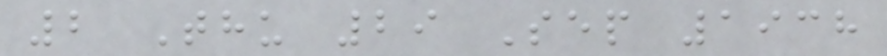2 Thu 29 Sep 1938
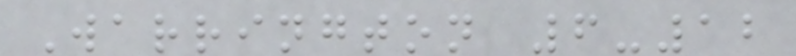Warrington 6-12
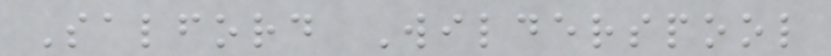Salford Wilderspool
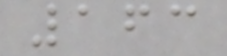163
